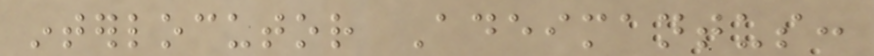interlocutor Adeimantus:
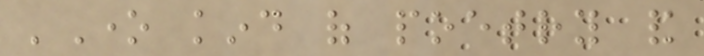'One kind of poetry and
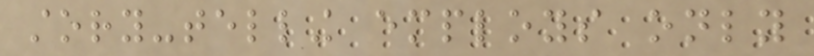story-telling employs only
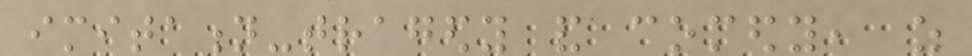imitation-tragedy and comedy, as
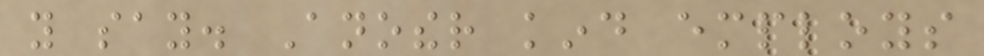you say. Another kind employs
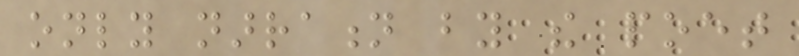only narration by the poet
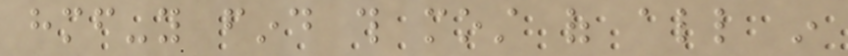himself-you find this most of all in
